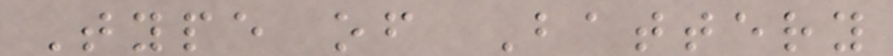Type of Battery
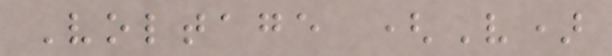Voltage (V)
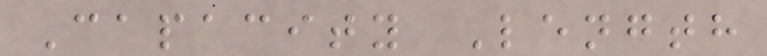Capacity Length
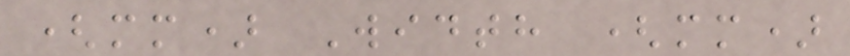(mm) Width (mm)
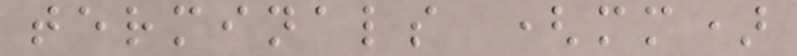terminals (mm)
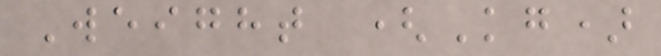Weight (Kg)
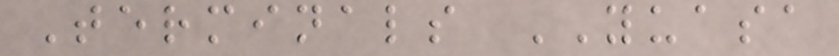Terminals YUASA
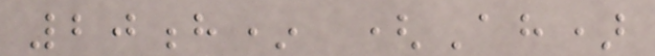20h* (Ah)
